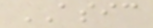ASIC
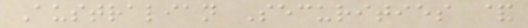Australian Securities &
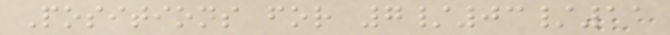Positions for 7/03/11
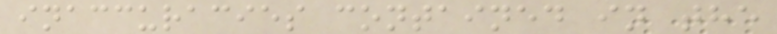inaccuracies contained in the
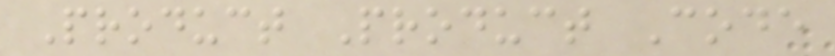Product Product Code
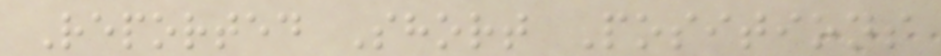Reported Short Positions
